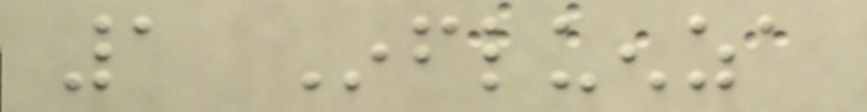1 Influenza
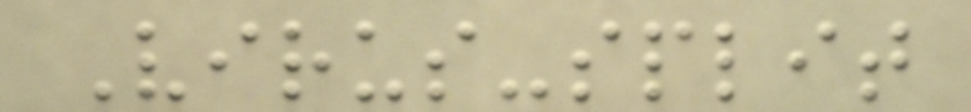Virus-split
